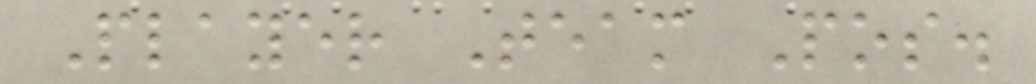Player Team Pos.
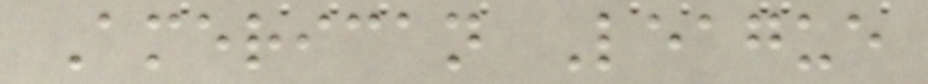American League
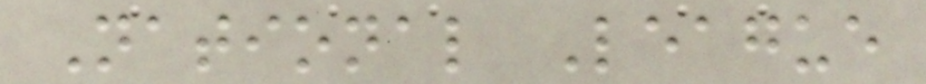National League
